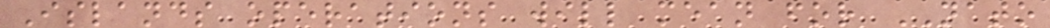Islands operations will mean for NATO
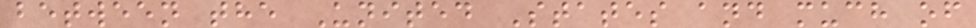between the United States and much of
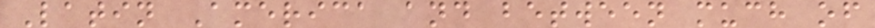Latin America and between much of
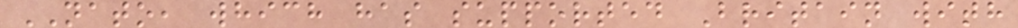NATO, which has supported Britain with
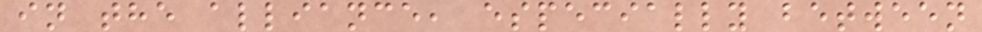in the alliance, especially between
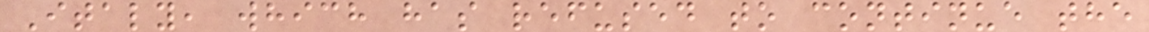Italy, which has refused to continue the
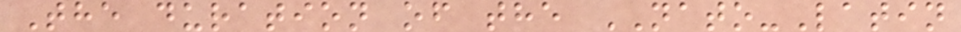The duration of the NATO-Latin
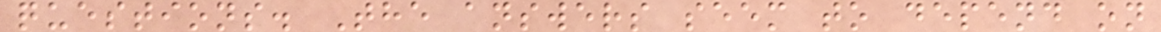questions. The answers seem to depend on
